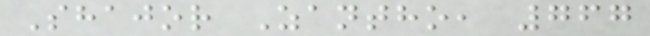Shajor Zantho, 767
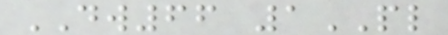DW66 1PL
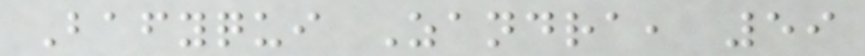Bafyqui Zandra, 59
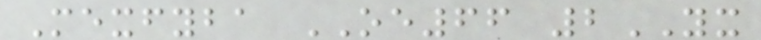Mexfyba OE66 2YX
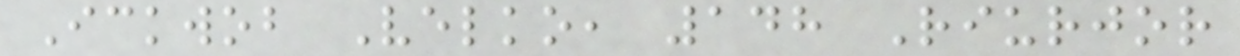Ickwob Velko, 148 Riurjor
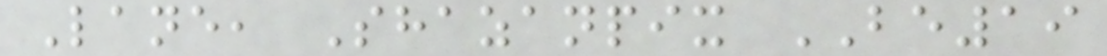Lane, Shazanpix BE19
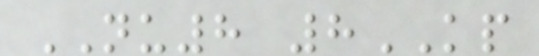NU8 8KP
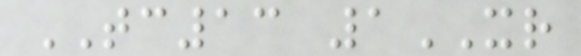TC13 1XR
